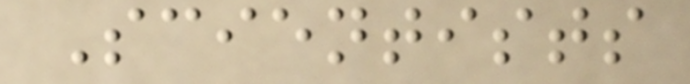Scientists
